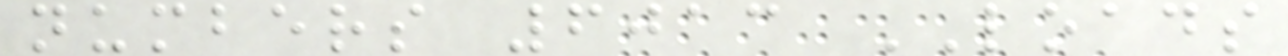numbers 6013 LOADS
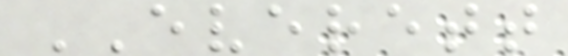EVERETT
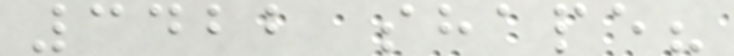3422 shape?
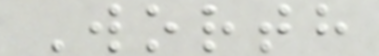Worth
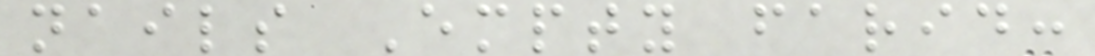nails Empty farid:
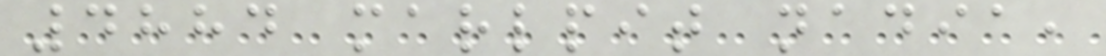4884 marlpit nadia,
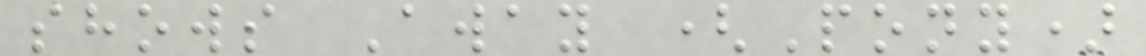shows Away (Pony)
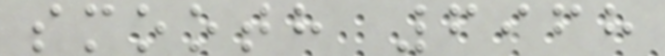smooth 6968
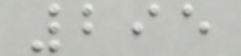295
